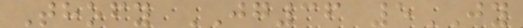Thofy JG36 5JY
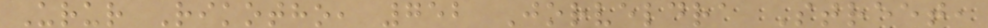Urur Rikotho, 752 Jorveldra Street,
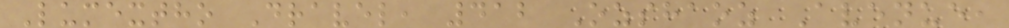Lumextho Dravel, 412 Ozshaoz Avenue,
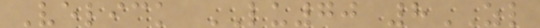Velick LU70 8ZL
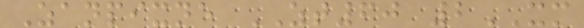Zanpixne ZT60 2XM
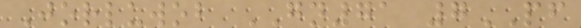Jorluwob GN71 7PF
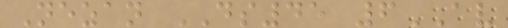Nezan DS45 6AV
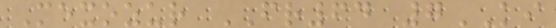Mexozur FR64 7KI
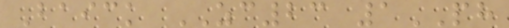Baick ZC23 1PH
